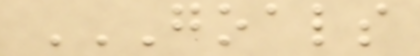GOALS
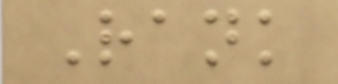Rank
